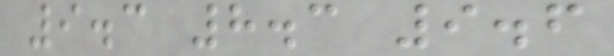9.3 8.3 9.6
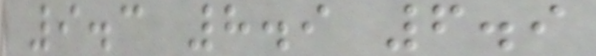9.3 8.9 6.9
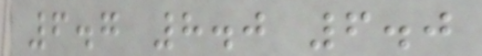6.7 8.0 6.0
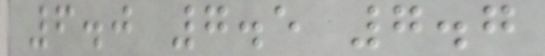6.0 7.5 7.7
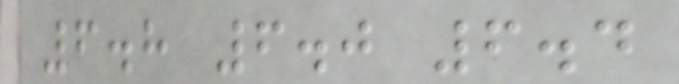6.8 6.0 6.4
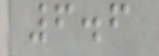6.6
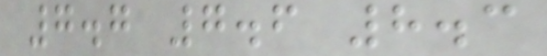7.7 7.6 8.3
